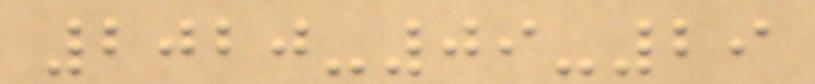2020-09-29
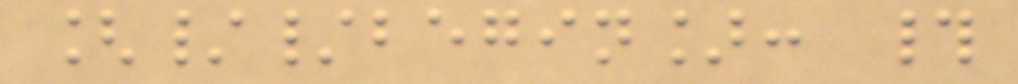[//begin]: #
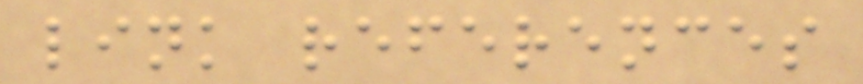link references
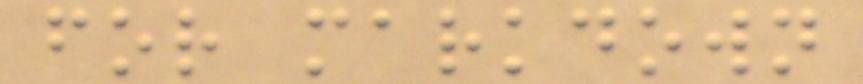for markdown
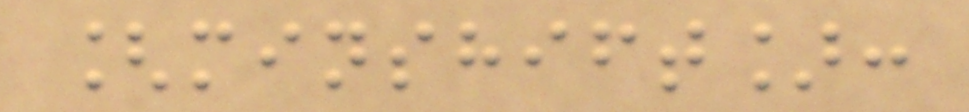[minshift]:
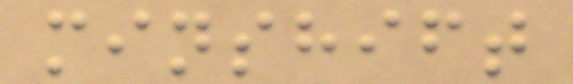minshift
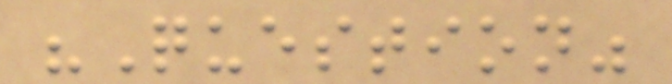"Question"
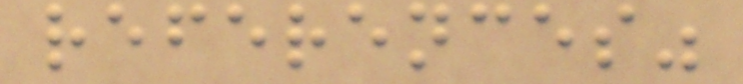references"
